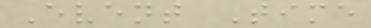Event Time
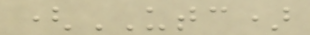(UTC)
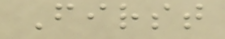First
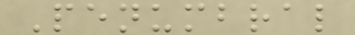Penumbral
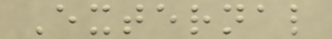External
